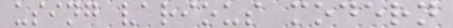using various modern
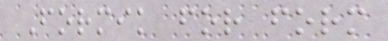Formik for form
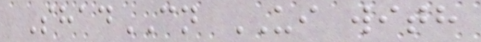ShadCN UI with
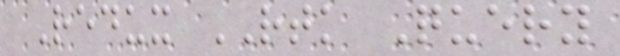Redux RTK Query
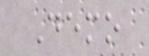Demo
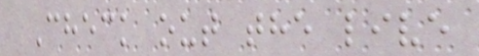Check out the live
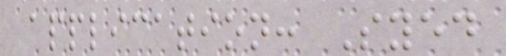application: Syed
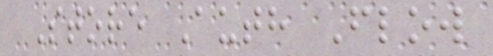Store Auth Flow
